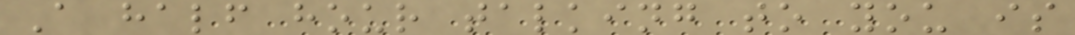A half hour talking to you is
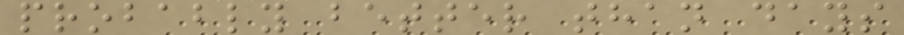probably better than days
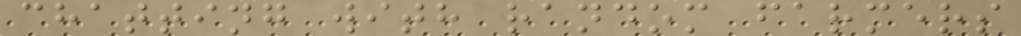chatting with random farmers
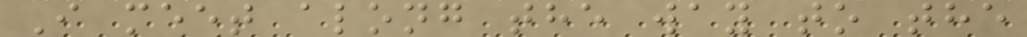I meet along the way to the
